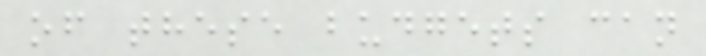of these budgets can
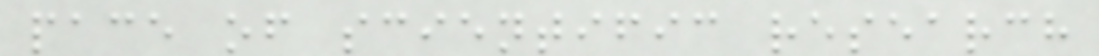pace of scientific research
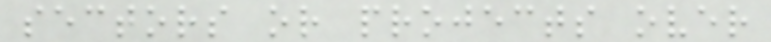sectors or projects over
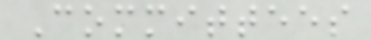Committees
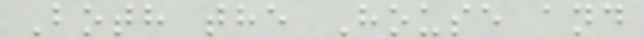Both the House and
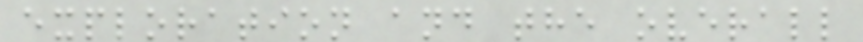exploration and the overall
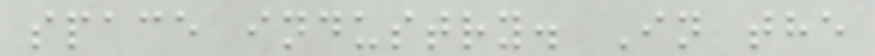space industry. In the
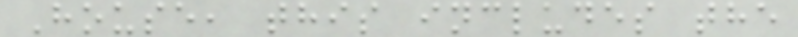House, this includes the
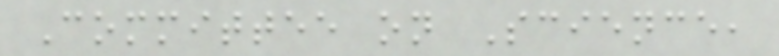Committee on Science,
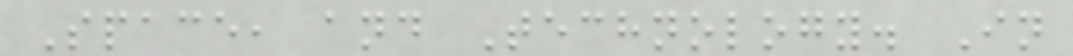Space, and Technology. In
